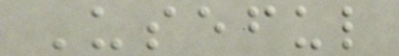Useful
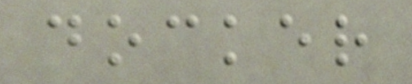docker
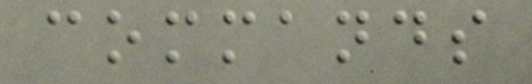commands
